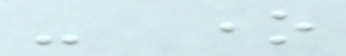- one
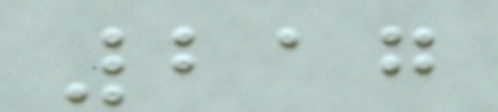217
